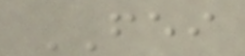FEI
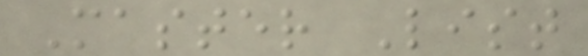Master List
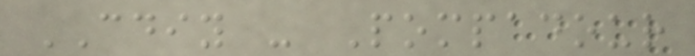CDIY - Pompadour
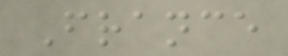France
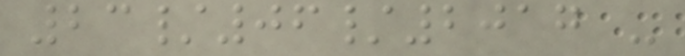23/06/2017 -
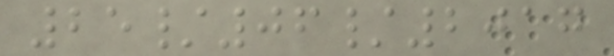25/06/2017
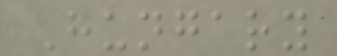Hungary
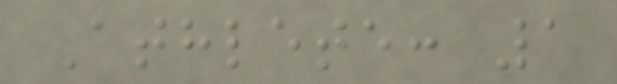Athlete: 1
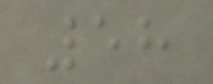58
